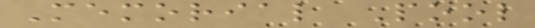Memorial Pool
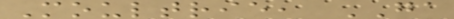Moultrie, GA
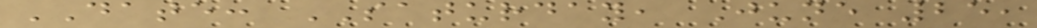DATE: SATURDAY, June 25,
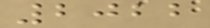2022
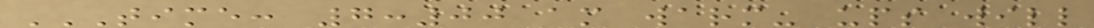TIME: 7:00 AM WARM- UPS WILL
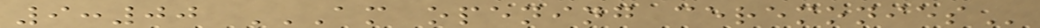9:00 AM OPENING CEREMONIES
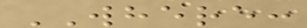WHERE:
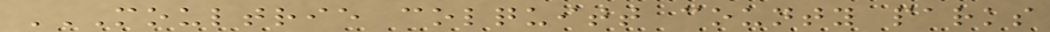MOULTRIE COLQUITT COUNTY PARKS
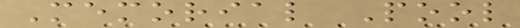Memorial Pool
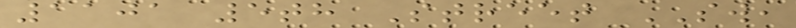1101 5th Street SW,
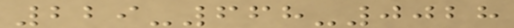229-668-0028
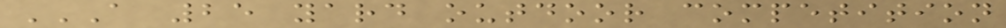A 25 YARD OUTDOOR COMPETITION
